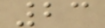23
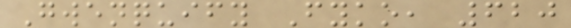Gwenquify Fyko, 620
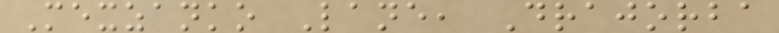Mexzanko Lane, Drajorba
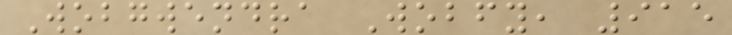Wobgwendra Wobfy, 915
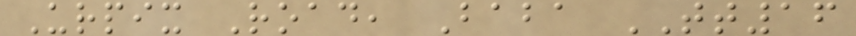Urpix Road, Baba TT16
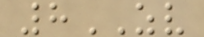8ZV
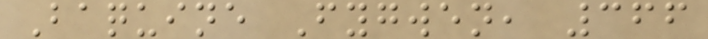Baquine Fygwen, 366
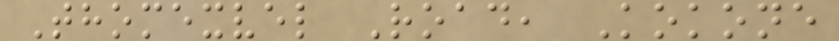Thomexvel Road, Kokone
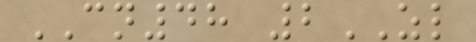CN48 2ZL
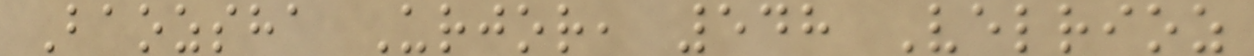Baozsha Urjor, 548 Velrioz
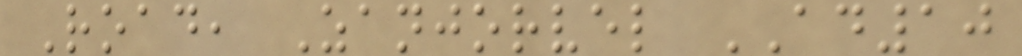Road, Zanjorvel AD10
